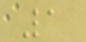1
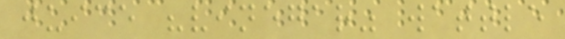juice "vinegar" wattle
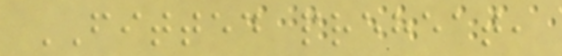FITTED preheat,
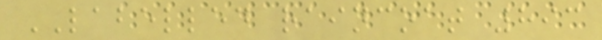LABELLED raincoat 893
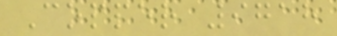Copper 9718
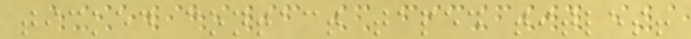ticked contact taped titles!
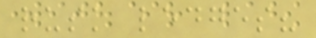rusk ledges?
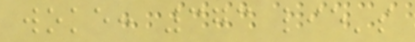woke: 373 lie's
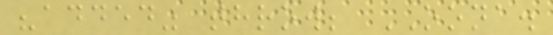"added" throw; OONA.
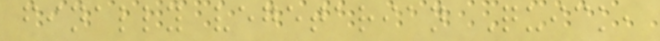finally vegetarian Quick,
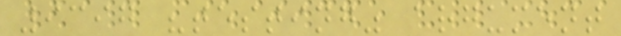9397 "testing" argument
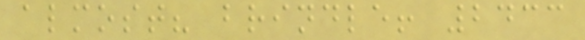almost? brindle! 2433
